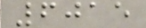6015
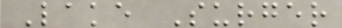Lake Surger
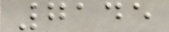7145
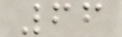66
